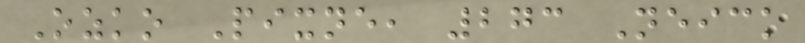Ozko Pixne, 273 Neick
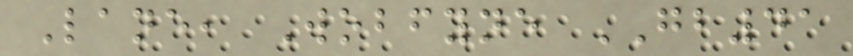Lane, Wobfyne GB41
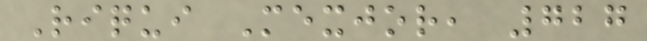Riqui Mexjor, 727
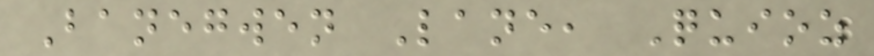Banegwen Lane, Quioz
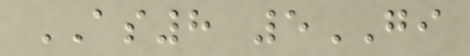AS8 5GI
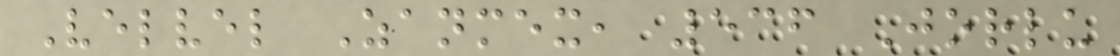Velvel Zanmex, 536 Jorlu
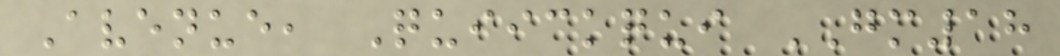Avenue, Quiickqui GM18
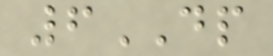6DP
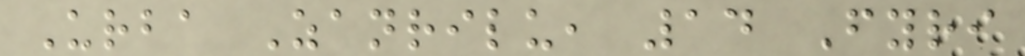Urba Zanrilu, 14 Fyri
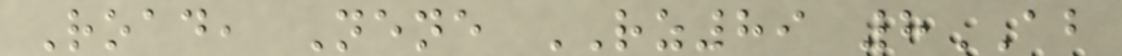Road, Nene RZ89 8AB
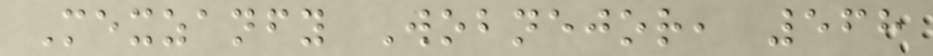Mexzanfy Wobnejor, 568
